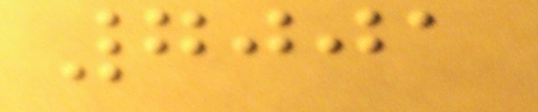7001
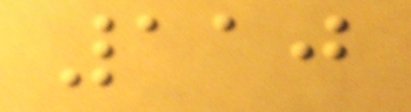110
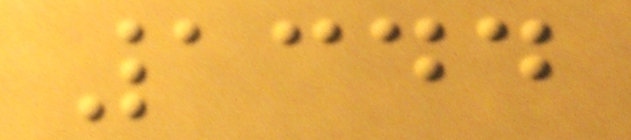1344
